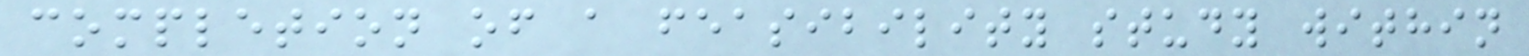completion of a feasibility study within
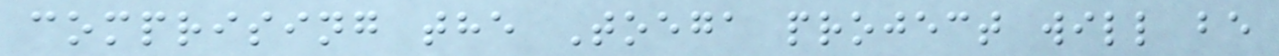comprising the Toega project will be
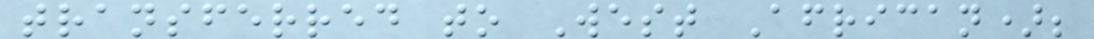transferred to West African);
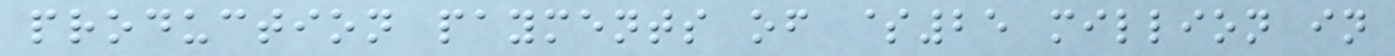production payments of $25 million in
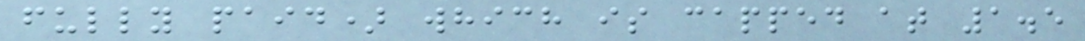fully paid) which is capped at 1.5
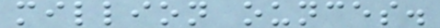million ounces.
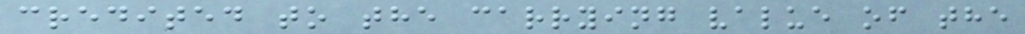credited to the carrying value of the
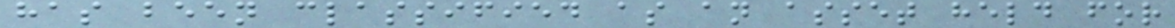has been classified as an asset held for
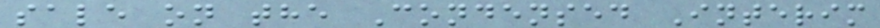sale on the Condensed Interim
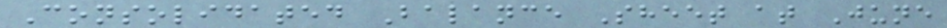Consolidated Balance Sheet at June
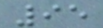95
